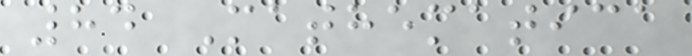84 Mathematica
